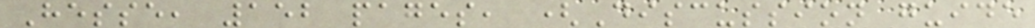Hesse, 152 pages, (Discussion guide
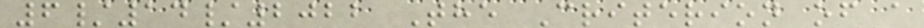6/14/2022 The Criterion of a
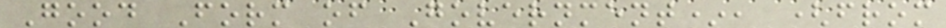Good Form of Government*, (from
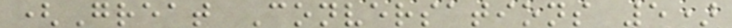(Great Conversations 5)
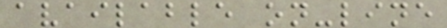available on-line
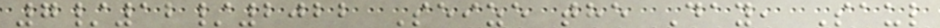7/12/2022 Seize the Day, Saul
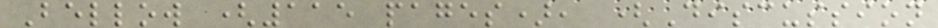Bellow (115 pages), (Discussion
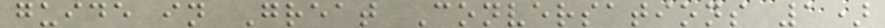guide in Great Conversations 1)
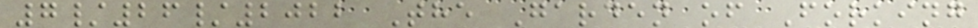7/26/2022 The Garden of Forking
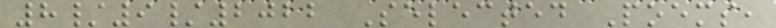8/9/2022 Selected Poems,
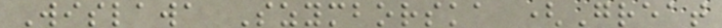Wislawa Szymborska (Great
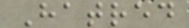Hatred
